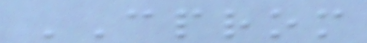CPROM
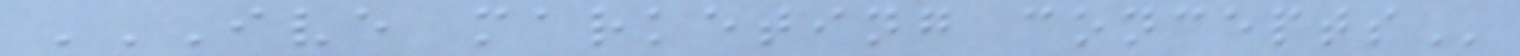IVE MARKETING CONCEPTS
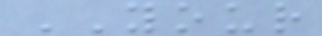YOUR
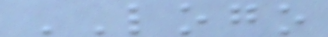LOGO
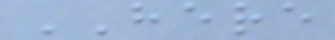HERE
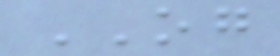OG
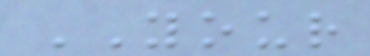YOUR
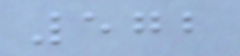572
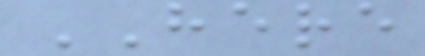HERE
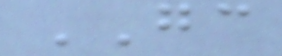GC
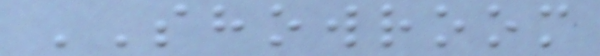SHOWROOM
